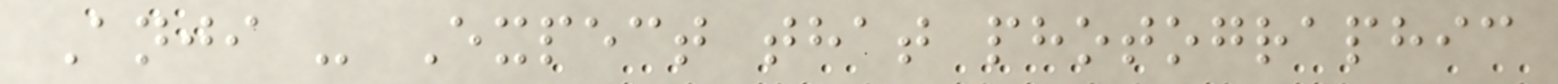Anji - Expect that photographic
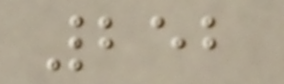252
